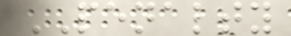PENALTY
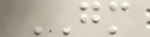GM
